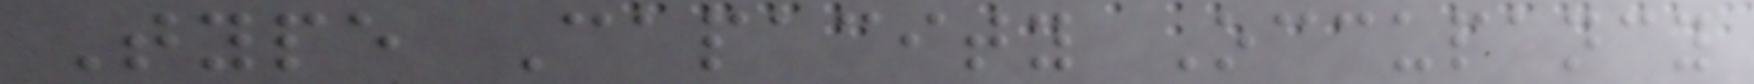Type Capacity Occupancy
